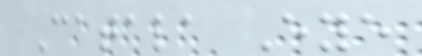Catala Eye
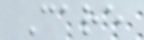Care
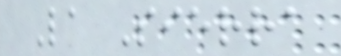La Sierra
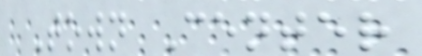Town Center
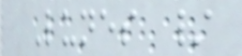Lunes /
